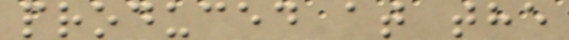produced at the
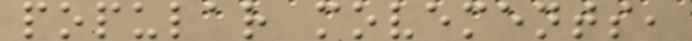popular movements,
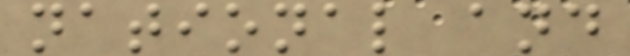national and
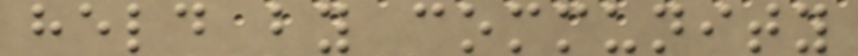held by community
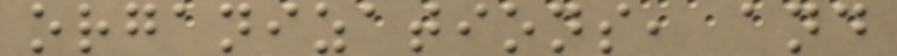organizations, and
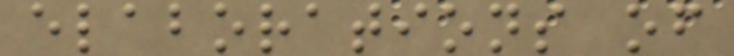elaborations of
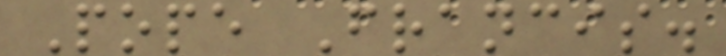Pope Francis.
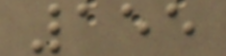155
